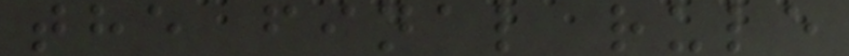the final rule
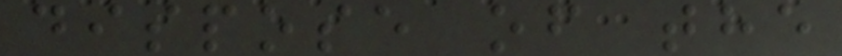dispose of the
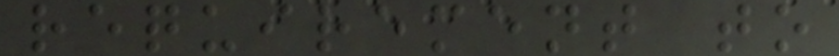requirement to
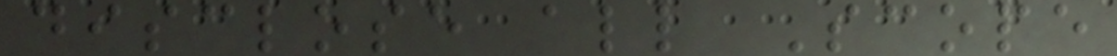disclose all Scope
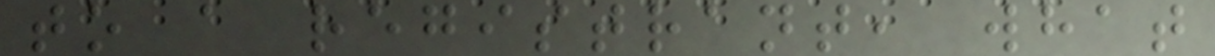to a registrant, what
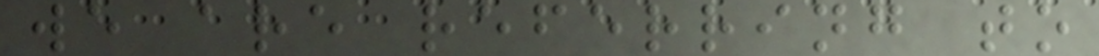we are referring to
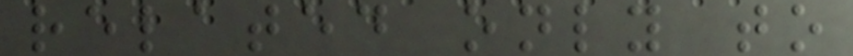related only to
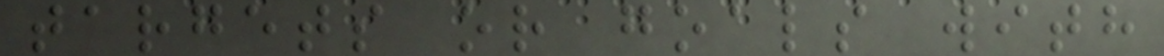targets or goals with
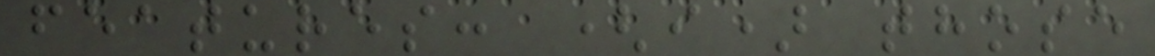features: (i) those
